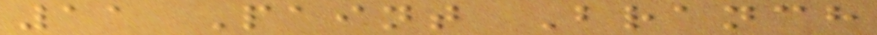11 Paint Branch
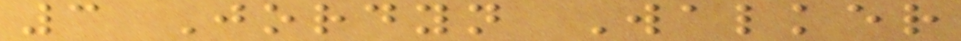3 Jordyn Walker
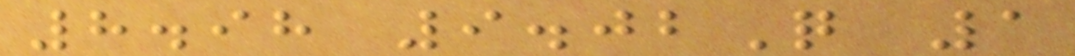8.98 9.02Q 1
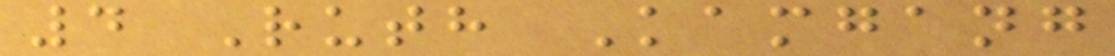4 Ruth Kamgang
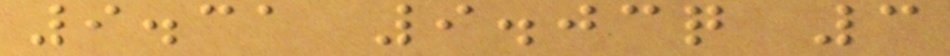9.31 9.03q 3
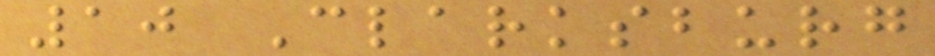10 Clarksburg
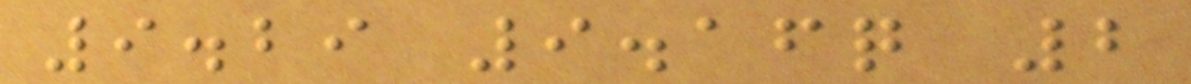9.29 9.16q 2
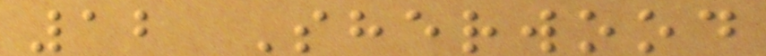12 Sherwood
